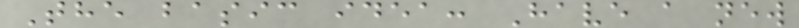The basic idea: Have a new
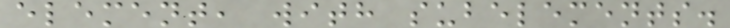element, with subelements.
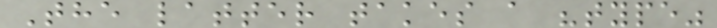The latter takes a "type"
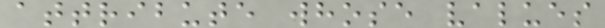attribute whose values
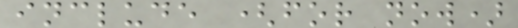include (for now)
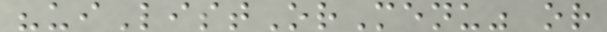"uiListOrMenu" or
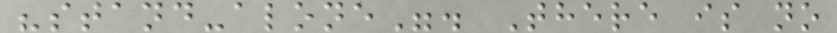"stand-alone". There is no
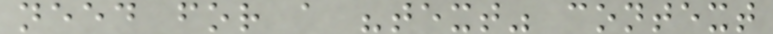need for a "text" context
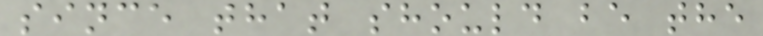since that should be the
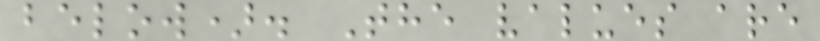below). The values are
